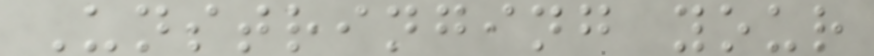Unstringing your
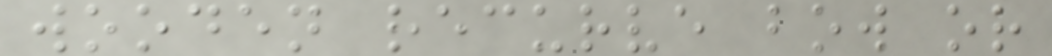wooden recurve bow or
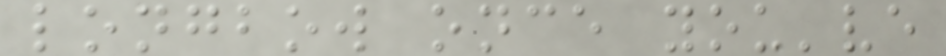longbow once you've
